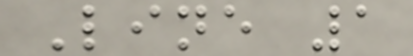Line 1
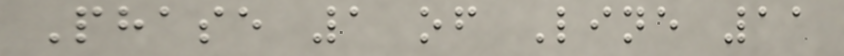Phase 1 of Line 11
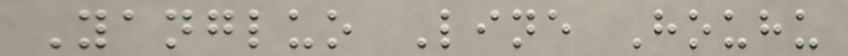Yangluo Line Houhu
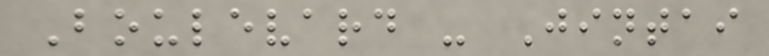Boulevard - Jintai
